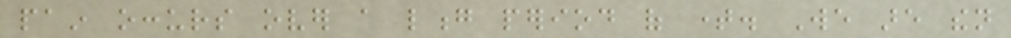pain occurs over a long period of time. We are then
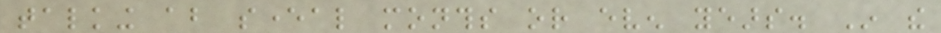talking about several months or even years. In the
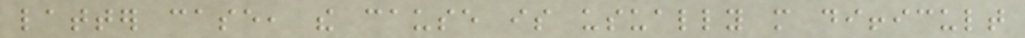latter case, the cause is usually more difficult
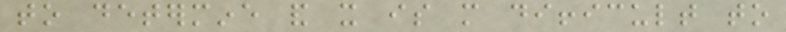to determine and it is more difficult to
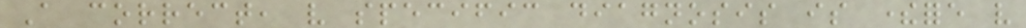A correct, very specific diagnosis is therefore very
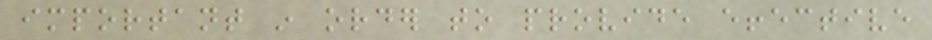important in order to provide effective
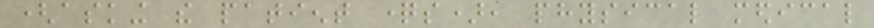(asking the patient questions), physical medical
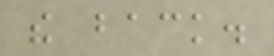the back.
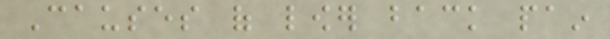Causes of lower back pain
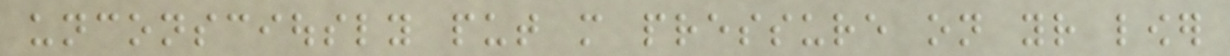unconsciously put more pressure on your lower
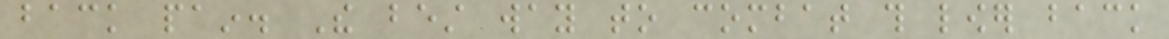back pain. The best way to combat this lower back
